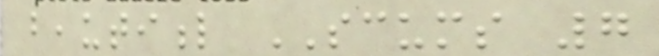beautiful SCUMS 7
